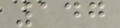147
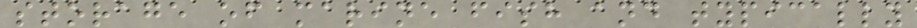storage of marine fish and typically
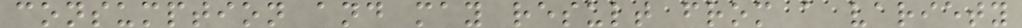consumption and may result from a variety
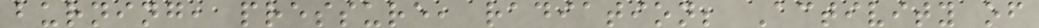burning, pressure, radiation; Activity of
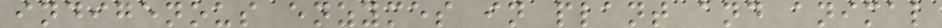indigenous enzymes in plant and animal
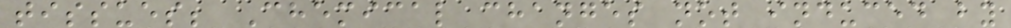tissues; Chemical changes not induced by
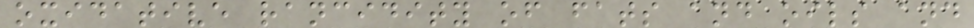oxidative rancidity of fats and oils and
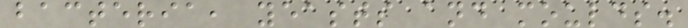bacteria, yeasts and moulds.
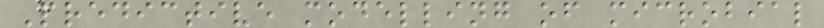Predictive modelling of microbial
